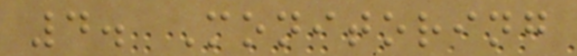4. Monitoring
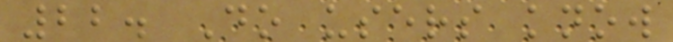22. Do users know
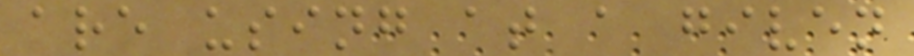are using at a given
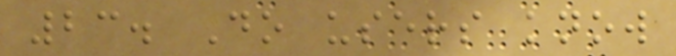23. Do users know
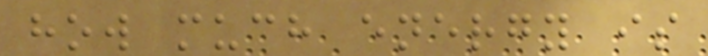how much energy is
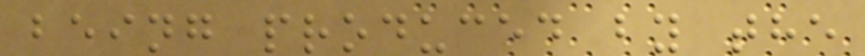being produced by the
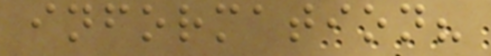information?
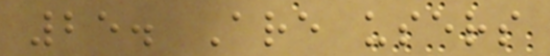25. Are users
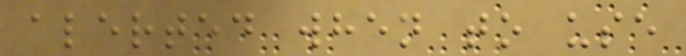alerted when to use
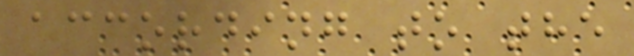according to the
